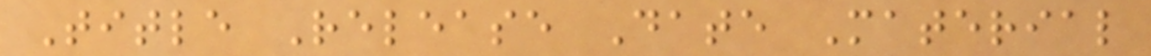Title Release Date Material
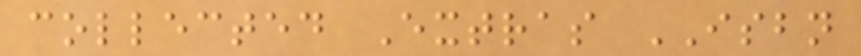collected Extras ISBN
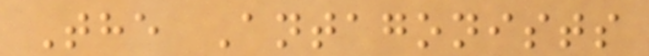The Antagonists
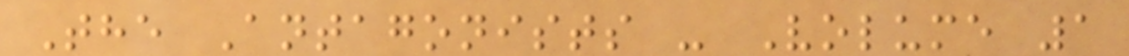The Antagonists - Volume 1
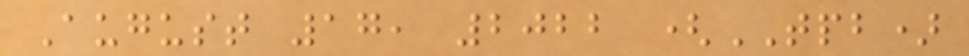August 17, 2022 (TPB)
